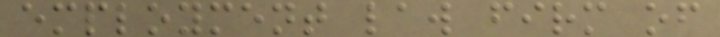employment law firm of
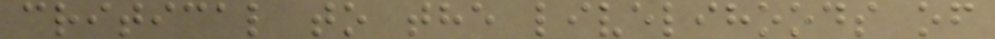critical to the livelihoods of
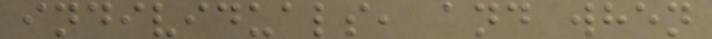individuals, and when
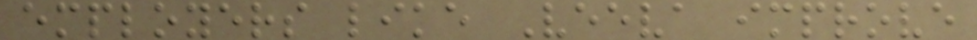employers like Veeva improve
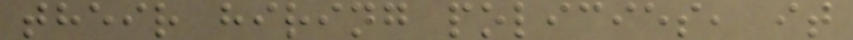their hiring policies, it
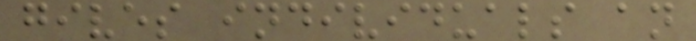gives individuals an
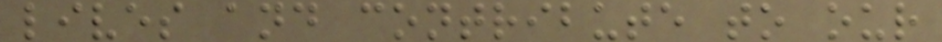lives and contribute to our
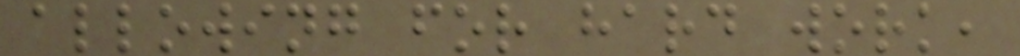allowing for hard work,
